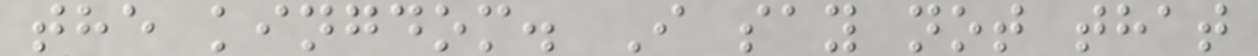the kingdom. I say not that
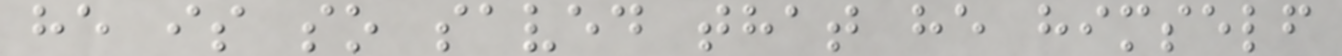he is so saved that he himself
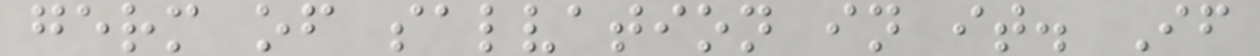germ of salvation in it. If
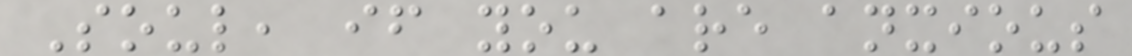Soul, if you are anxious
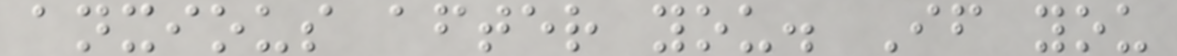anxious after you. If you
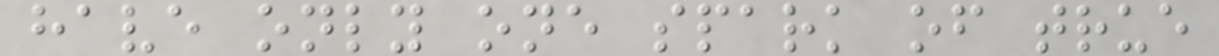have only one spark of true
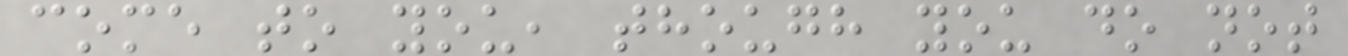come to you, though you do not
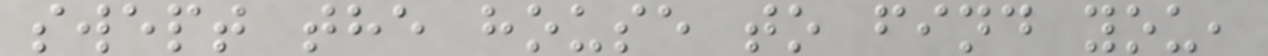swept the house to find you,
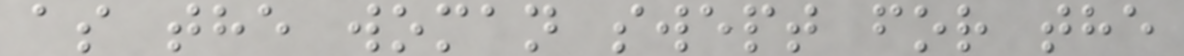as the woman swept for the
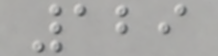129
